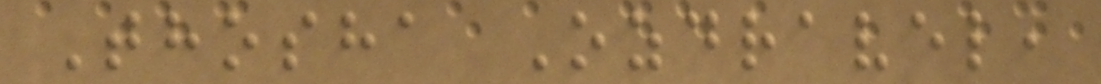Thosha Ozdravel,
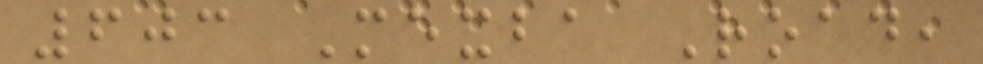603 Mexba Road,
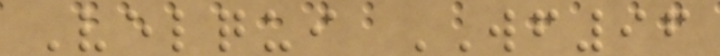Velqui WF96
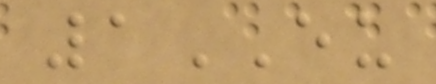1EU
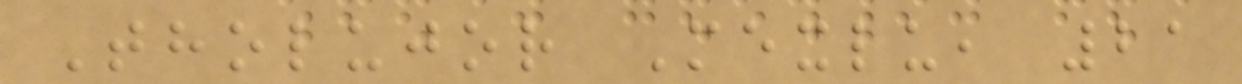Tholujor Mexlu, 21
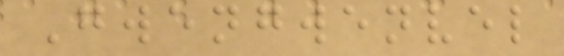Gwengwenvel
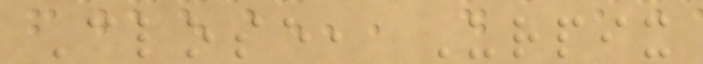Close, Urpix
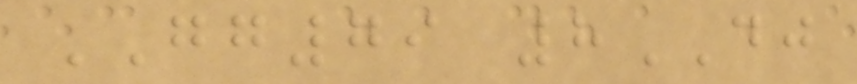GG79 8DJ
